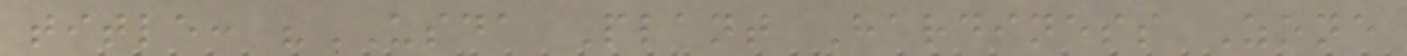title: "USDA Plant Hardiness Zone
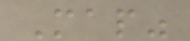Map"
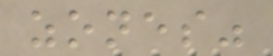zones"
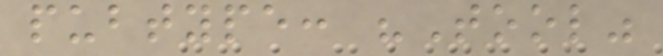pubtype: "Tool"
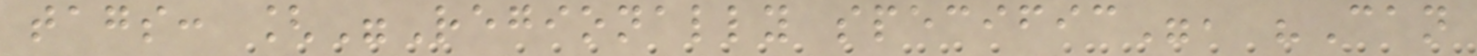tags: ["Regionally specific", "Can
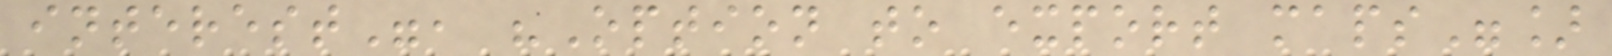interest", "Option to export maps"]
